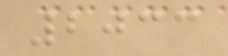2033
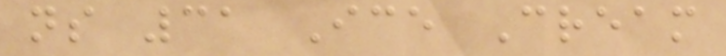ns 31 Ice Cream
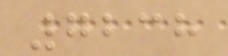7238
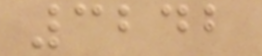3242
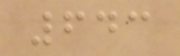643
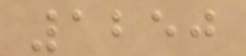1250
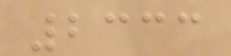2333
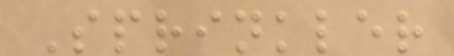Sprinkler
